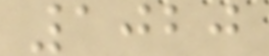1020
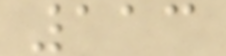113
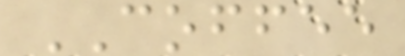COFFEE
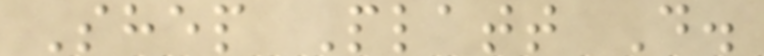Shep Platt D.
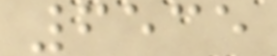6535
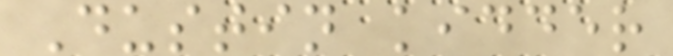Dustin kidder
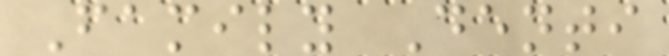Family Denti
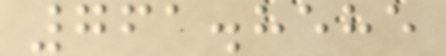761.8585
